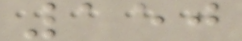150
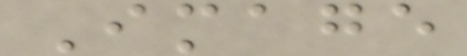Image
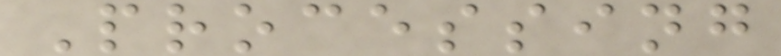Processing
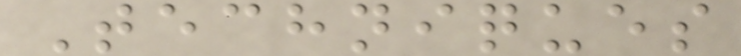Techniques
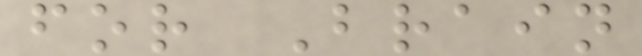for Brain
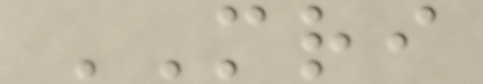MRI
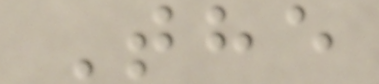The
